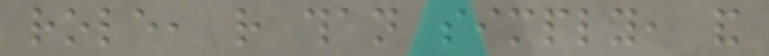role, rather than simply, and
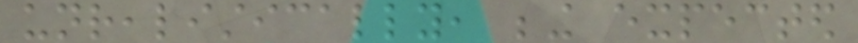unrealistically, being expected
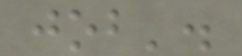job'.
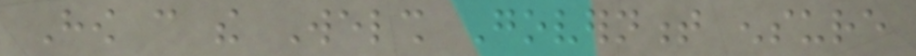How can the Welsh Government ensure
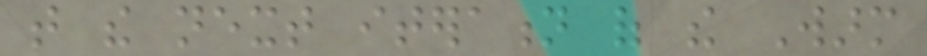that the next iteration of the Warm
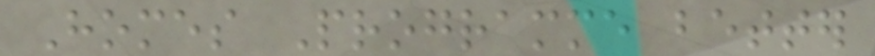Homes Programme better
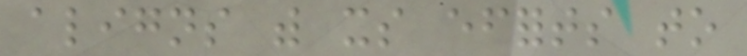aligns with its efforts to
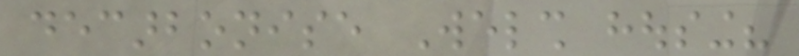decarbonise Welsh housing?
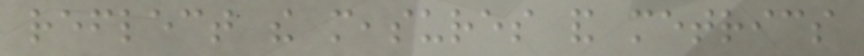reflect the measures and metrics
